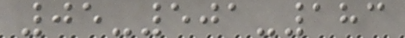05-501-183
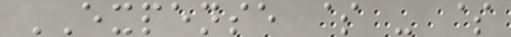EXPENSE $ - $
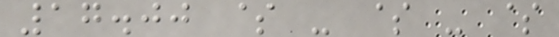17.00 $ - $ - $
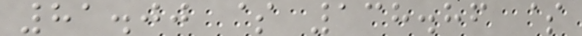81.00 $ 138.86 $
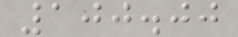100.00
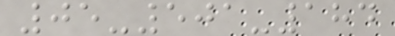05-501-184
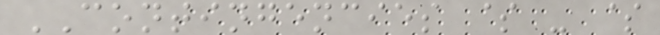CONTINGENCIES $ - $
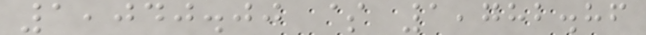1,040.00 $ 1,782.86
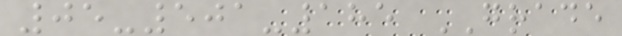05-501-185 GRADE
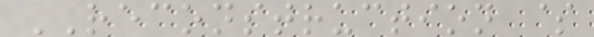RECONSTRUCTION $
